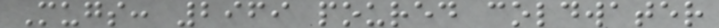Mugs: 2969 poured coldwater
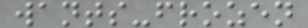wants-frozen
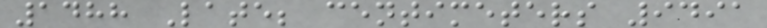1488 Late; centimeters 9491
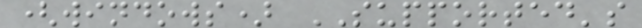(windows) SUPPORTED's
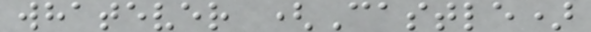whatever (Castle)
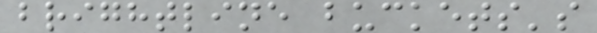brightline buckets's
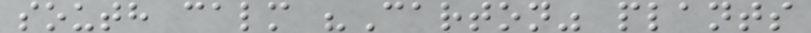south calm "Carton" plants
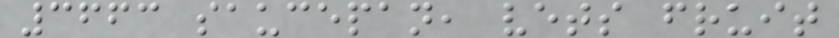3663 saucepan, vets fruit
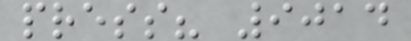press? 9014
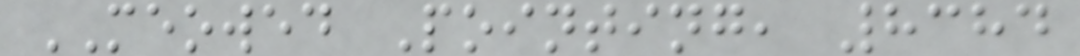MEOWED Pointing, 8384
